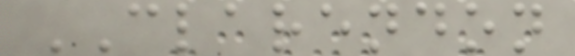CLARENDON
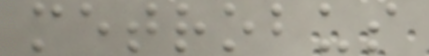metrobus
